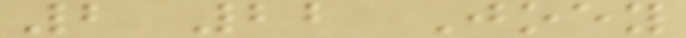2 22 Joey
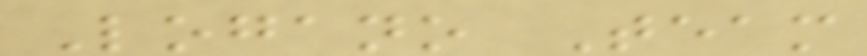Logano Team
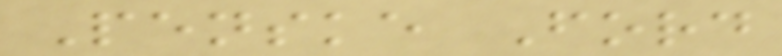Penske Ford
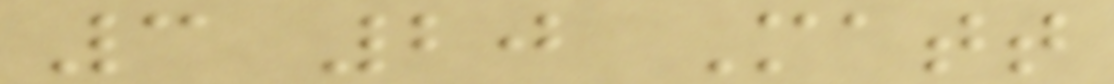3 20 Matt
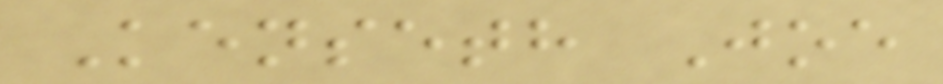Kenseth Joe
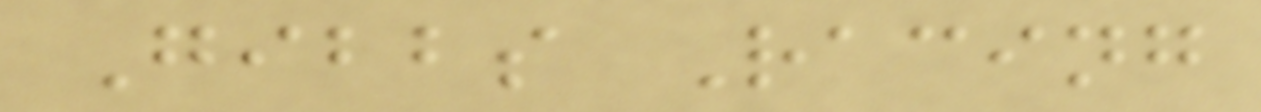Gibbs Racing
